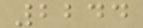2244
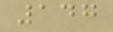147
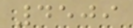4509
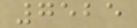7525
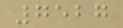7527
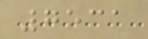7531
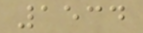1534
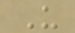U
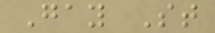Gay St
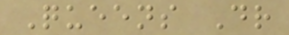Queens Dr
